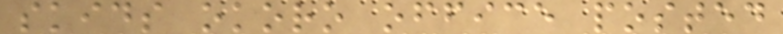skids okoro office posted
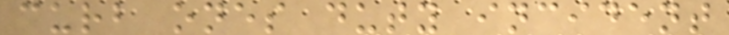curb ones duty incident
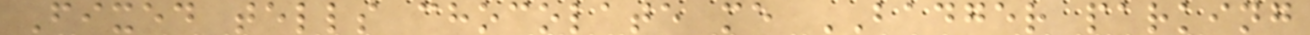Fixed tells chocolate me BADGER parking
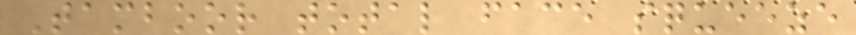Tamboor total face squeeze
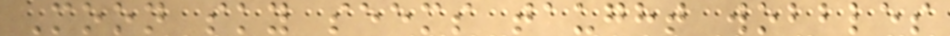Moon sky seems taught wobbles
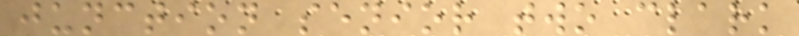junction senior two clark
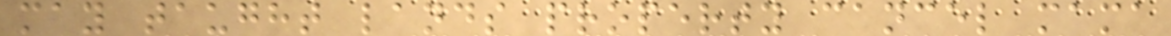may taught lands property cancel mama
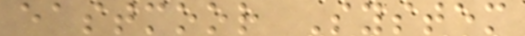eastmoor System
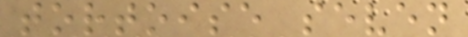tortoise seven
